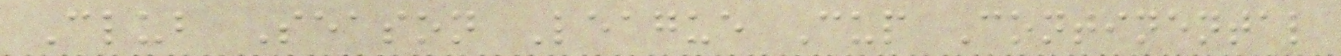Club Season League Cup Continental
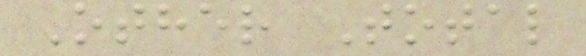Other Total
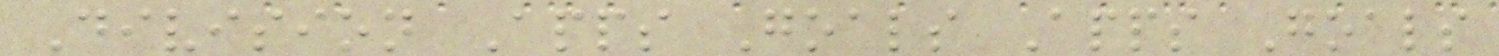Division Apps Goals Apps Goals
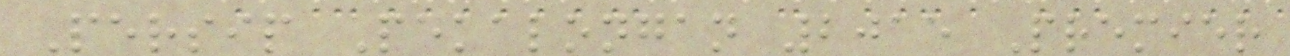Persip Pekalongan 2015 Premier
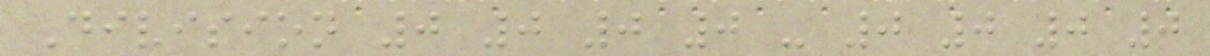Division 0 0 0 0 - 0 0 0 0
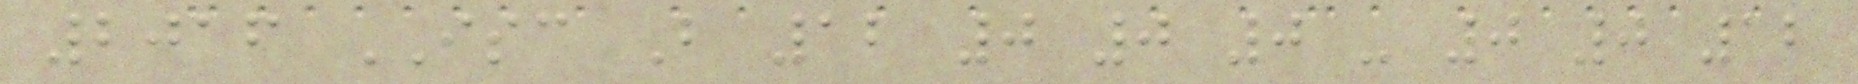2016 ISC B 12 0 0 0 - 0 0 12
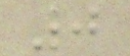0
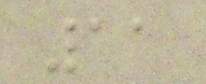11
